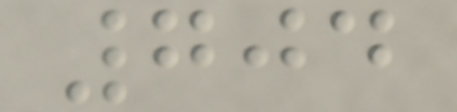704
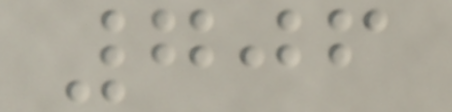706
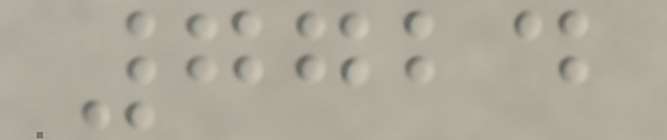7724
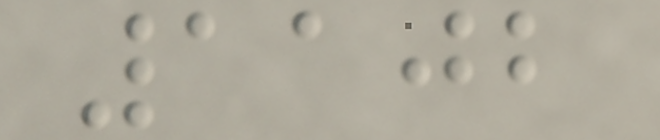1102
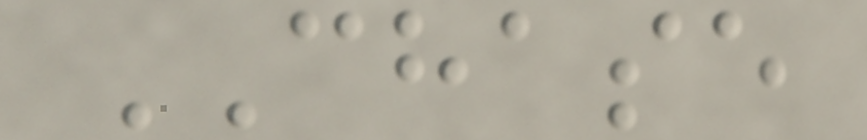CHASE
